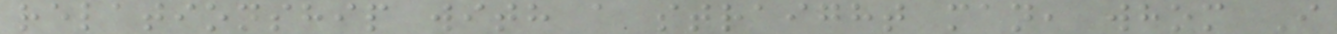relationship with a straight man, whom I
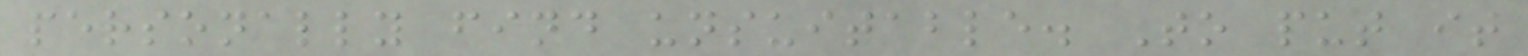personally find unsuitable. To put it
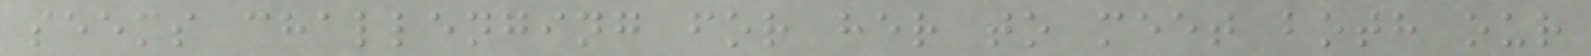seems challenging for her to meet both our
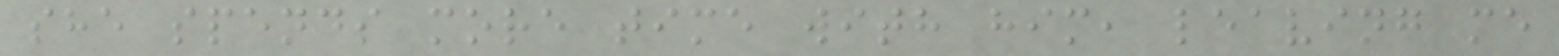she spends more time with him, leaving me
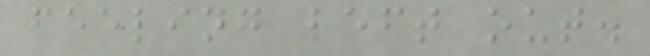feeling left out.
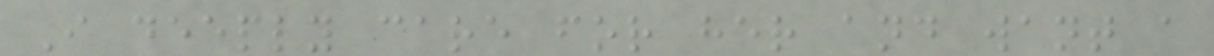I deeply care for her and want a
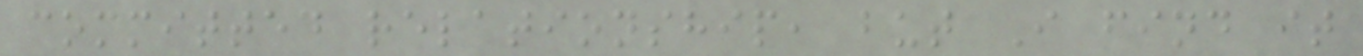committed relationship, but I find it
